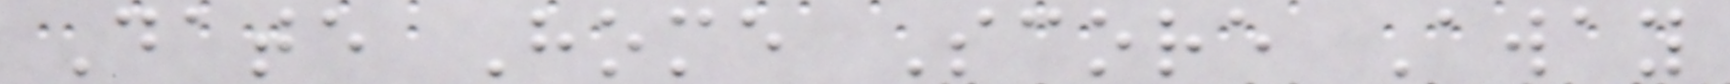Date Home Score Away
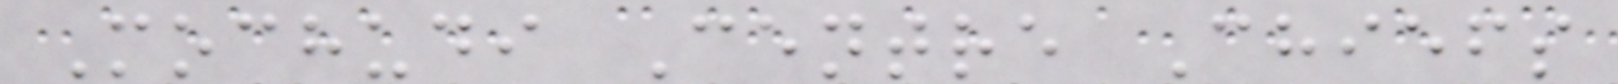Mochudi Centre Chiefs
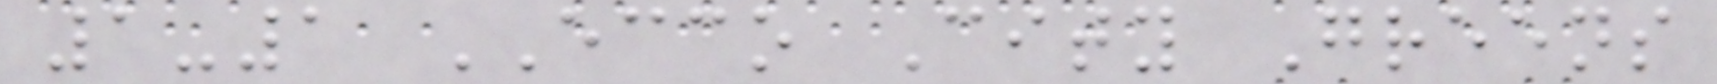1-1 ECCO City Greens
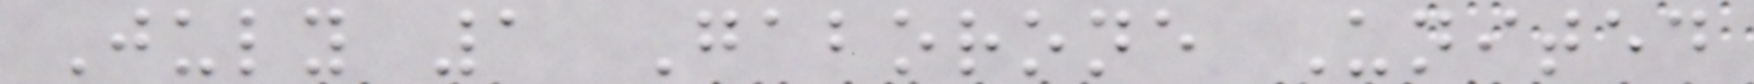July 1 Gaborone United
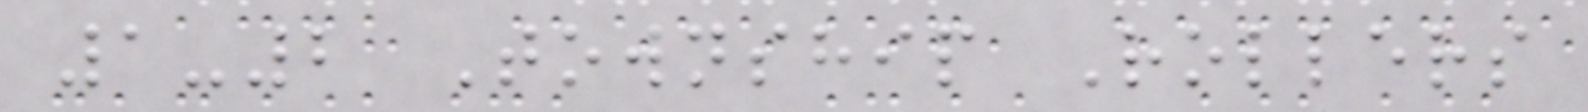1-2 Township Rollers
